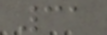31
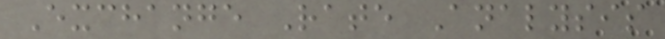Exchange Rate Analysis
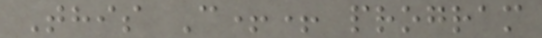This C++ program
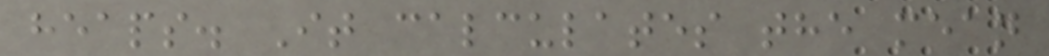heaps. It calculates the mean
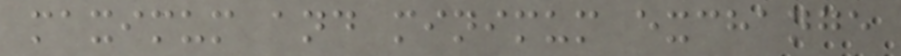maximum and minimum exchange
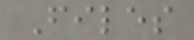Files
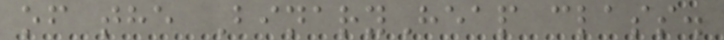of the BinaryHeap class.
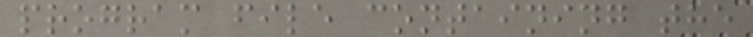program file containing the
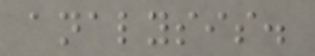analysis.
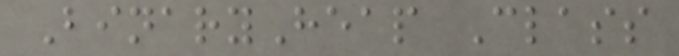BinaryHeap Class
